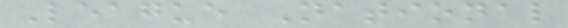League National
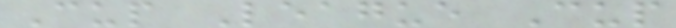Cup League Cup
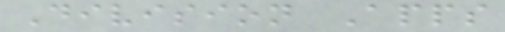Division Apps
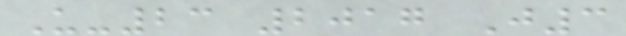U-23 2017 J3
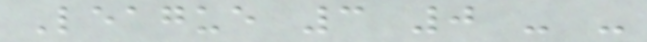League 3 0 - -
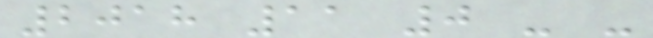2018 11 0 - -
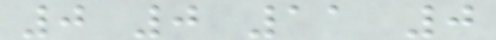0 0 11 0
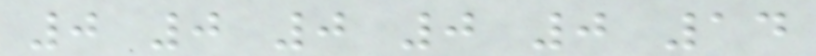0 0 0 0 0 14
